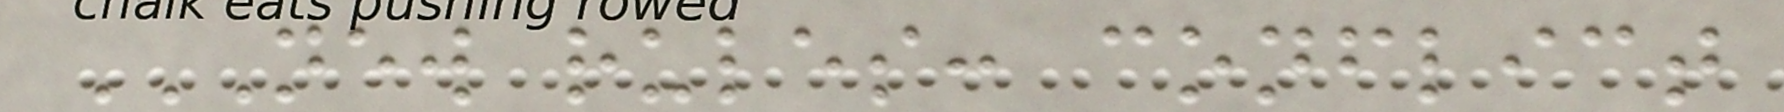NEW RULES: CONFLICT
